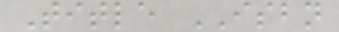Title ISBN
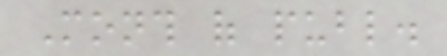Month of publ.
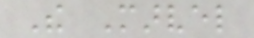The Marvel
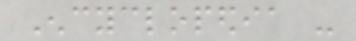Encyclopedia -
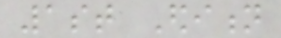1st Edition
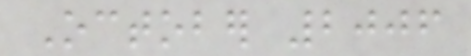October 2006
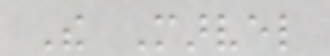The Marvel
